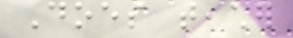Does teacher
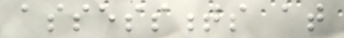assessments at
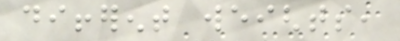different weights,
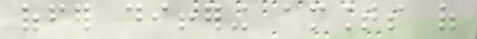offer differing amounts of
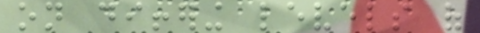on differing levels of
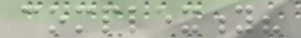complexity?
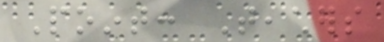Point: Teachers
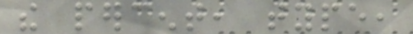the percent, type,
